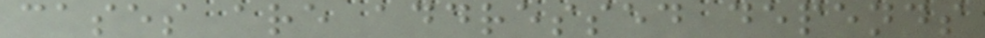cases are addressed depends
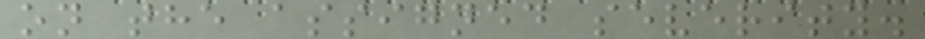on the assigned severity.
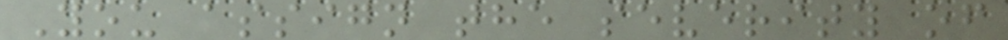You assign the severity of
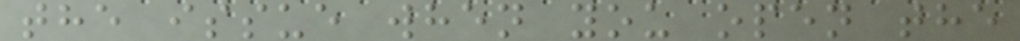the issue when you open the
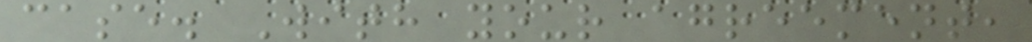case. With your agreement,
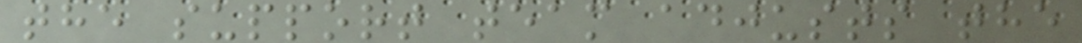the support team adjusts the
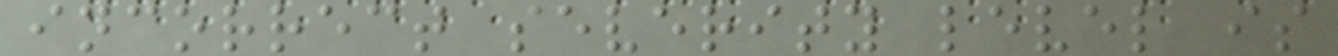incorrect severity level is
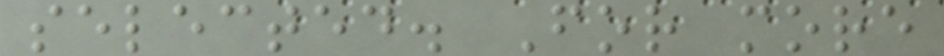selected. For more
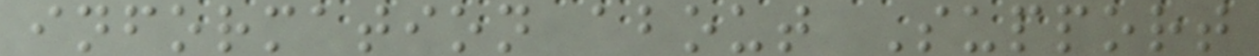information about Support
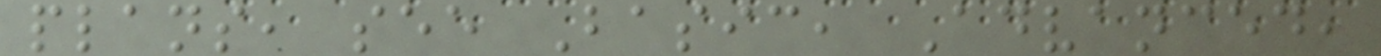plans, see Basic, Advanced,
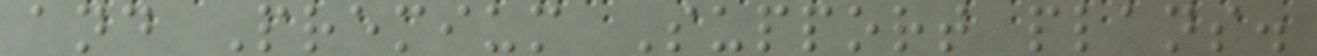and Premium Support plans.
